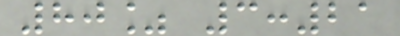80% 3:21
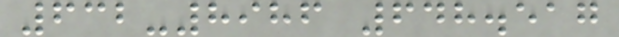632-8986 648.517
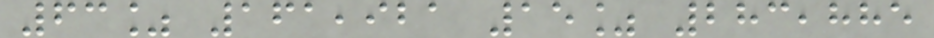63% 161,921 15% 283,885
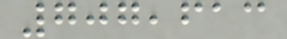707,613
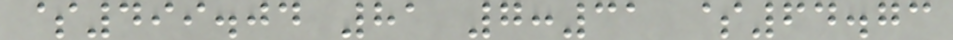$499.04 81 7:31 $64.73
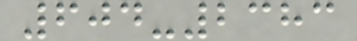604-2383
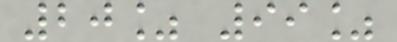20% 99%
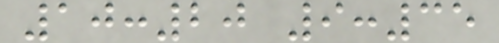10:20 9:35
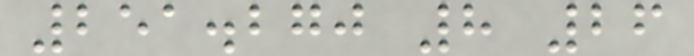251.270 8 26
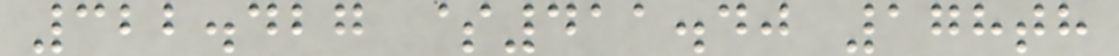322.427 $411.40 178th
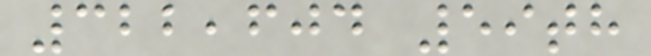322,604 59th
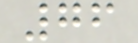76
